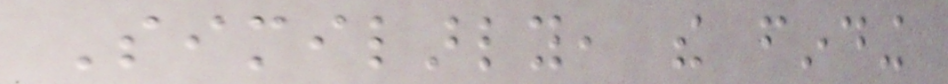Similarly, the finding
